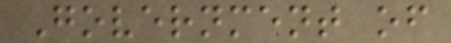Government of
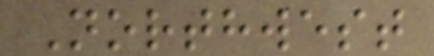Northwest
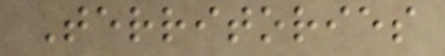Territories
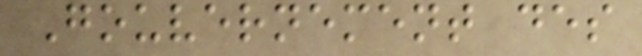Gouvernement des
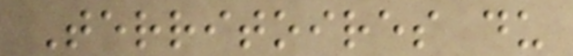Territoires du
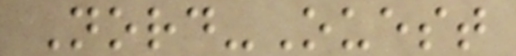Nord-Ouest
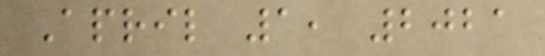April 1, 2021
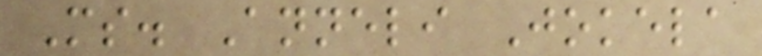Ms. Anneli Jokela
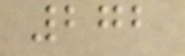272
